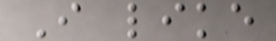I like
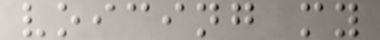voicing my
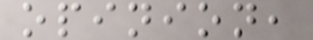opinion,
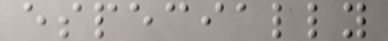especially
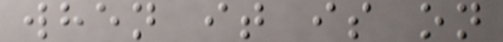when it is on
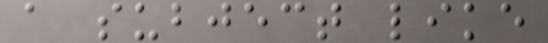a subject like
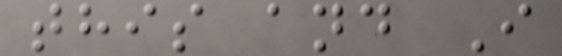this and I
